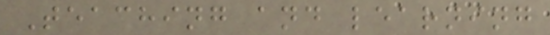Teaching and learning
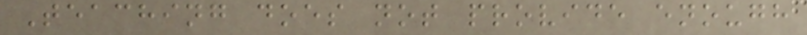Teaching does not provide enough
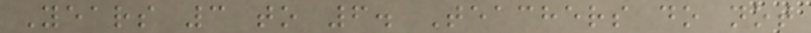Years 3 to 6. Teachers do not
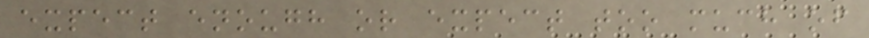expect enough or expect too much of
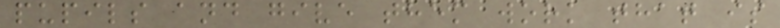pupils and give them work that is
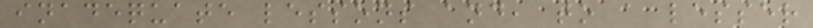inadequate lessons and, to a lesser
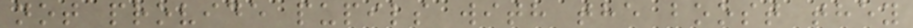not provide pupils with the boost they
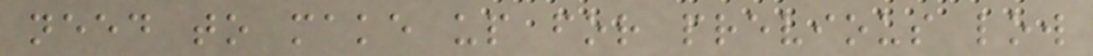need to make up for previous low
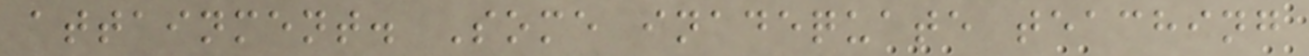attainment. Some inadequate teaching
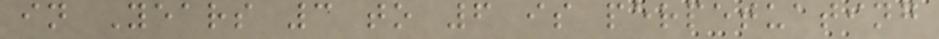in Years 3 to 6 is perpetuating
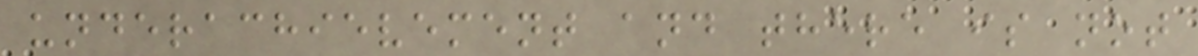underachievement and there is not
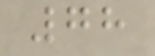78
